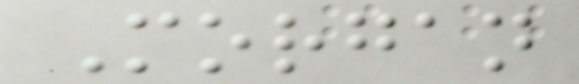Morgan
